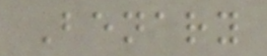Benary
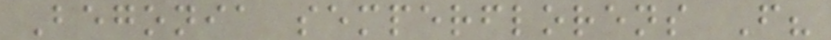Begonia semperflorens F?
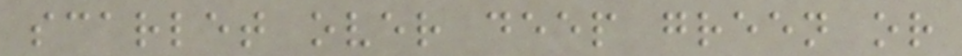scarlet over deep green or
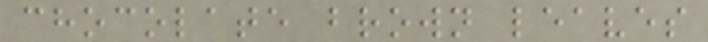chocolate brown leaves
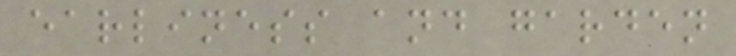earliness and garden
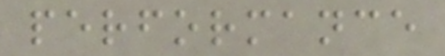performance
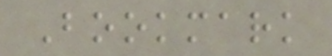Bookmark
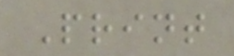Print
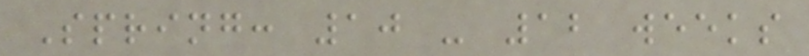Spring: 10 - 12 weeks
